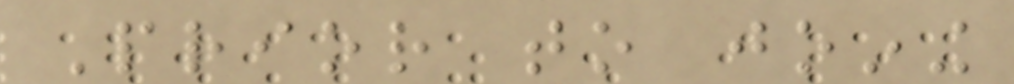Prior to joining
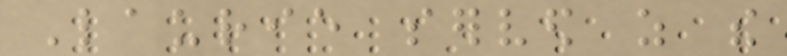Laurie served as the
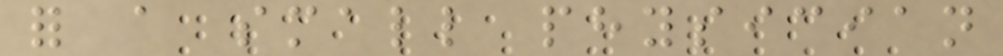for a small physician
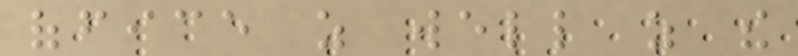office as well as the
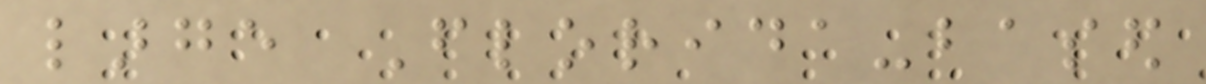large Florida-based
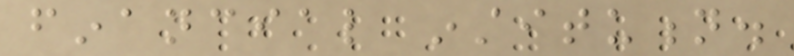financial institution.
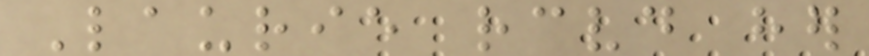Laurie received her
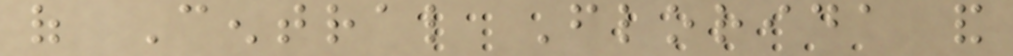of Central Florida and
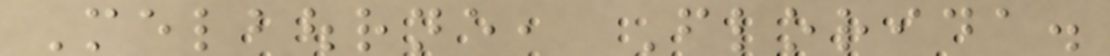Melbourne, Florida.
